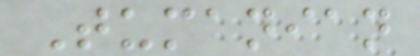Tumanian
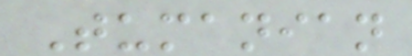Tumanian
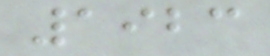1923
